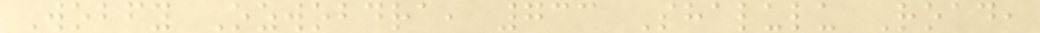Wobfy Ozwobdra, 733 Shalulu Road,
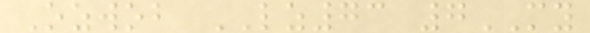Ozwob LZ73 7MY
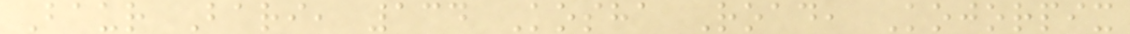Baur Bari, 134 Kosha Road, Kojorpix
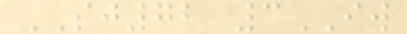SJ72 3IW
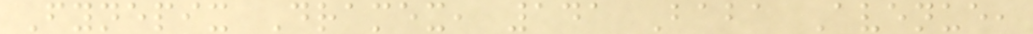Fynepix Dramex, 141 Baba Avenue,
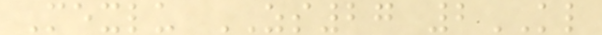Mexlu ZS27 2KL
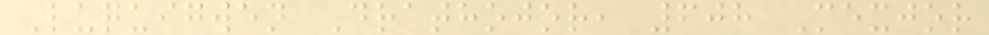Luquigwen Drathojor, 608 Mexjor
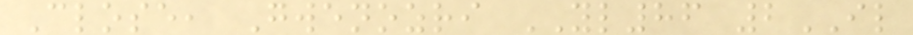Close, Gwenozri YL86 2IL
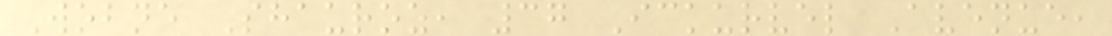Wobne Shauroz, 37 Ickurvel Avenue,
